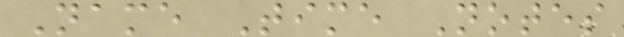Name Time Notes
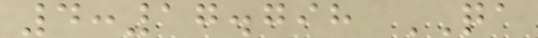4:17.798 QA
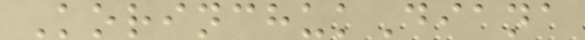KorinchukDiana
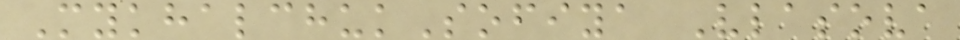MykhalchukSofiya Vlasova
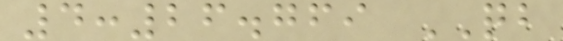4:26.769 QB
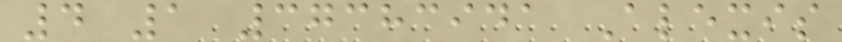4 1 37383941 Alexis
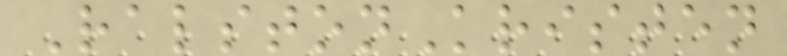RalstonKristen
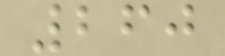260
